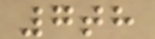7th
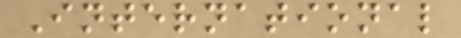International
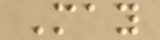May
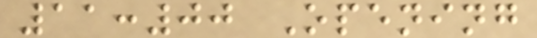11:00 Opening
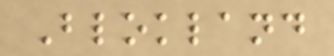Blokland
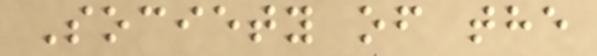Society of the
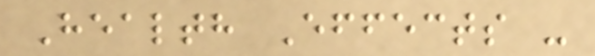Health Effects -
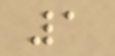1
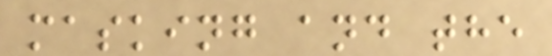masking and the
